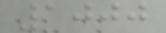1000
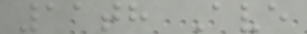11th Ave
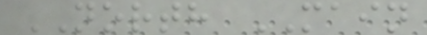NORTH MAIN
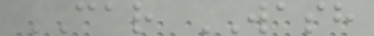CAR WASH
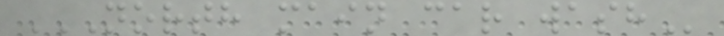NORTH MAIN CAR WASH
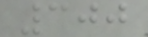300
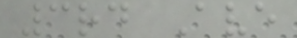3rd Ave
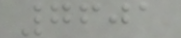7601
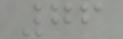76
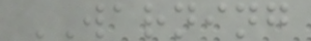WARNING
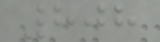808
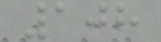108
